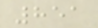851
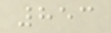853
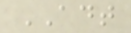ADT
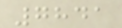7841
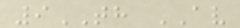9TH AV
